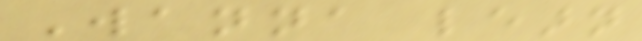Wanna learn
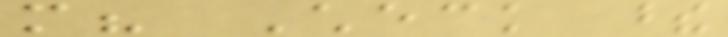more? Check these
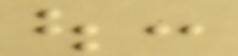out:
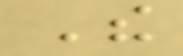The
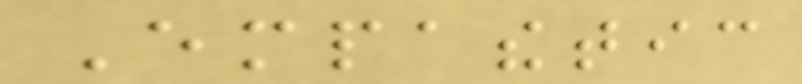Empathetic
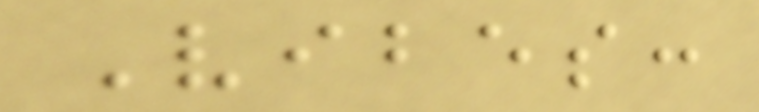Vibes:
